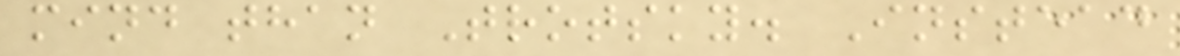mind than Trotsky. Instead
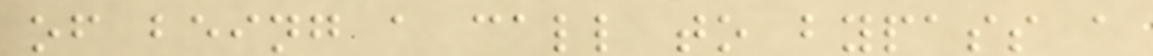of being a call to bypass a
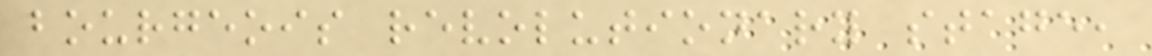bourgeois revolutionary stage,
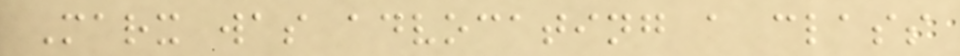Marx was advocating a class
